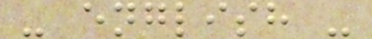- english -
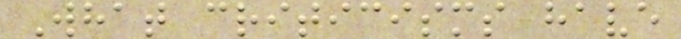What criticisms have
